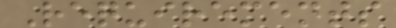Requirements
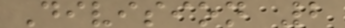Division 2
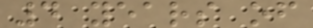4 years of
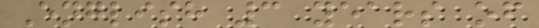English 3 years of
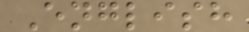English
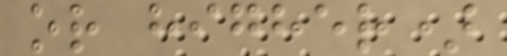or higher)
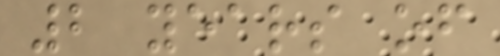2 years of
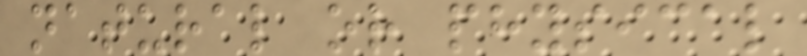natural or physical
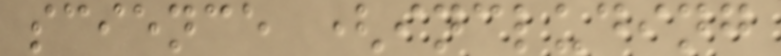science (including
